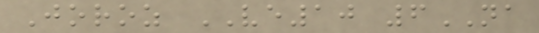Joroz VE10 6NA
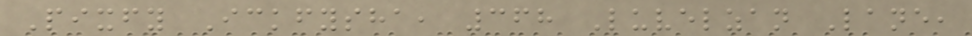Pixfy Ickfysha, 368 Luvelzan Lane,
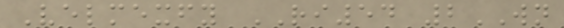Velmexfy RI54 2WN
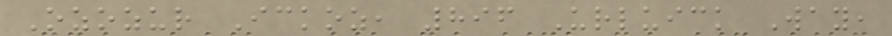Ozozur Ickoz, 896 Urluick Way,
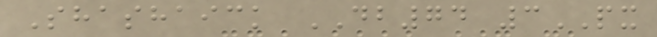Shashaick DB74 3PX
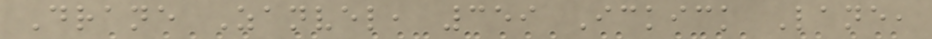Drane Zanvel, 359 Ickick Lane,
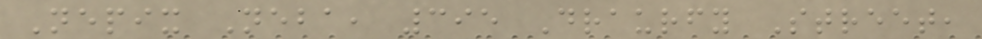Nepix Neba, 395 Draurfy Street,
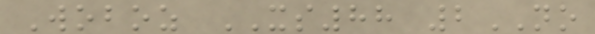Woboz XS88 2NO
